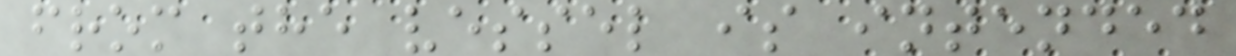from the vessel is intended
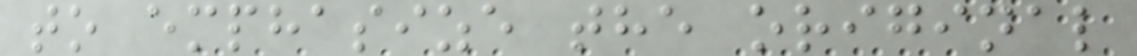to emphasize the original
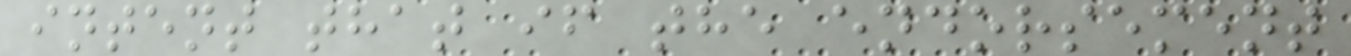intent that if the endorsement
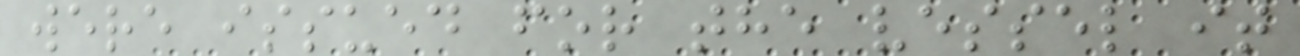were issued for the vessel it
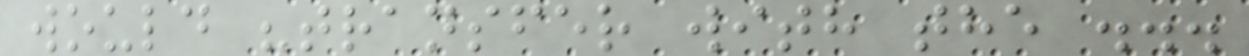would "transfer with the ...
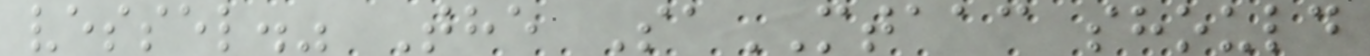vessel." The SaMTAAC should
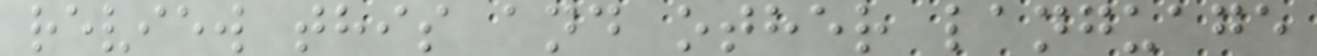review this and other language
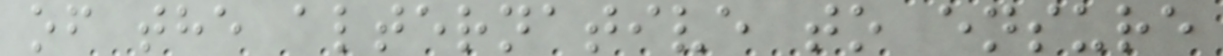of the alternative to ensure
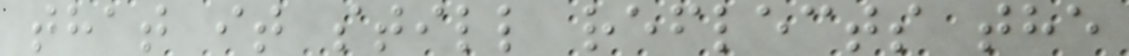that it still reflects the
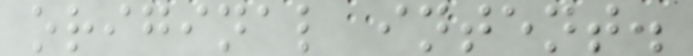original intent.
